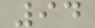94
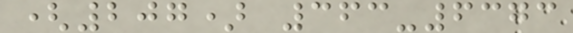(207) 363-6373
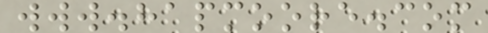www.hapmoore.com
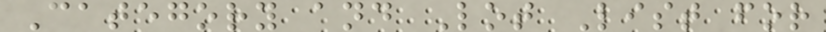Category and Lot List for
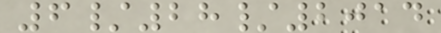6/28/2014
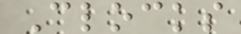Clocks
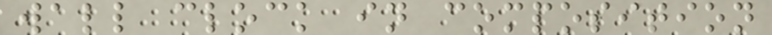wall clock in composition
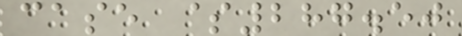case $287.50
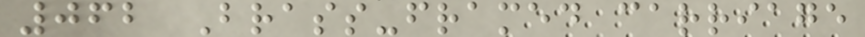062 Brass-framed carriage
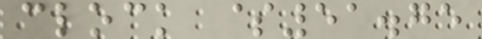clock $51.75
